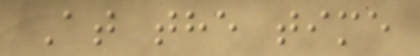At the time
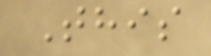This
